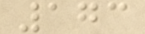173
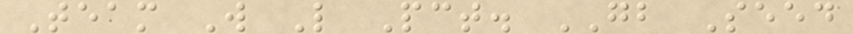Team W L Pct. GB Seed
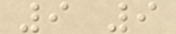9 9
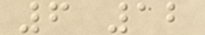6 12
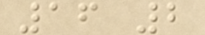16 2
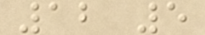12 5
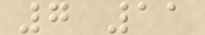7 11
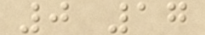0 17
